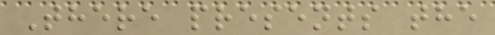There presents the
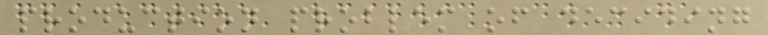production problem of deciding
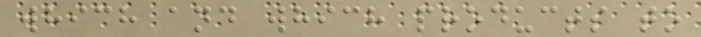which and which products to
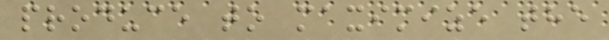produce to maximize the
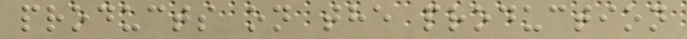products on the production
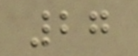27
